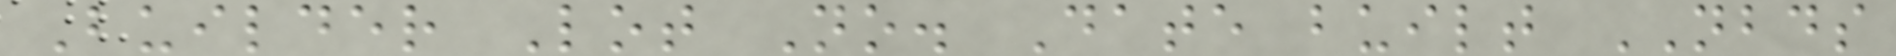Builder Lot No. Date built NBDS
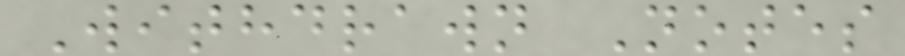Withdrawn Notes
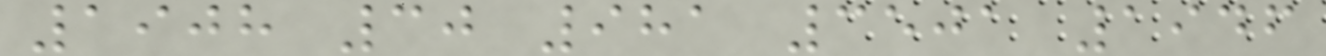1908 30 981 3501 1946
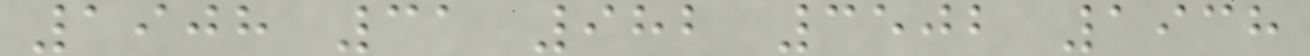1908 31 982 3502 1938
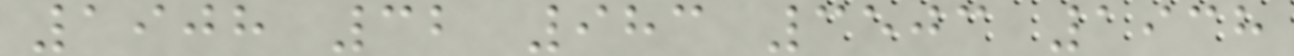1908 32 983 3503 1938
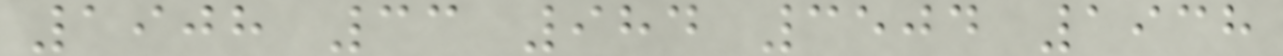1908 33 984 3504 1938
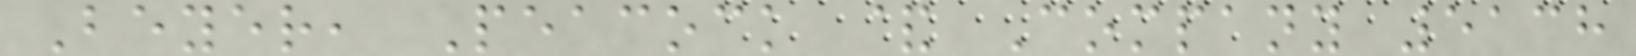Beyer, Peacock & Company 5138
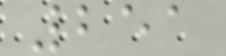251
